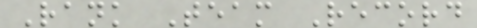Rank Team Record
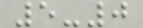5-0
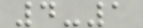4-1
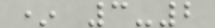* 3-2
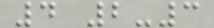4 2-3
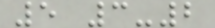5 3-2
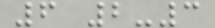6 2-3
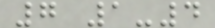7 1-4
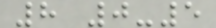8 0-5
